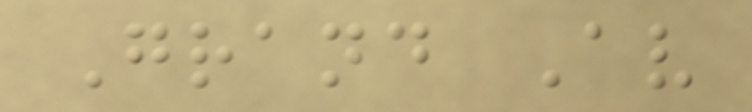Grand Av
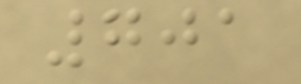701
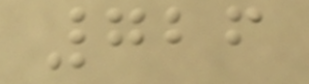726
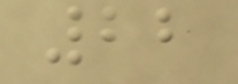22
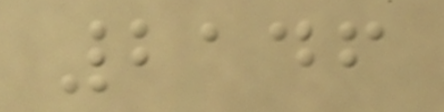2146
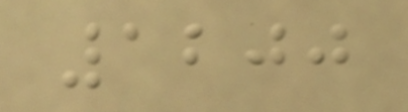1200
